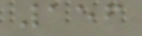156
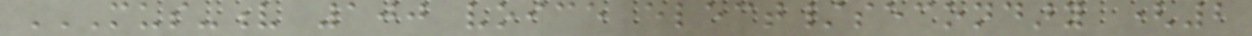MUS-V 100 VOICE ELECT/SECONDARY (2
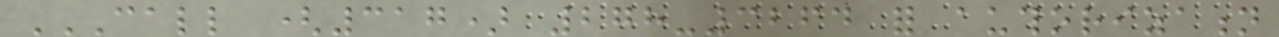CALL (317) 278-3264 FOR AUTHORIZATION
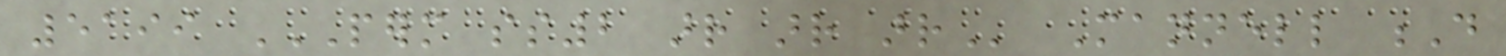5199 PERM SS2 ARR ARR ARR Mannell D
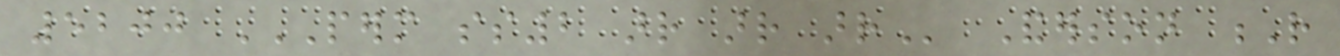5200 PERM SS2 ARR ARR ARR Anderson R
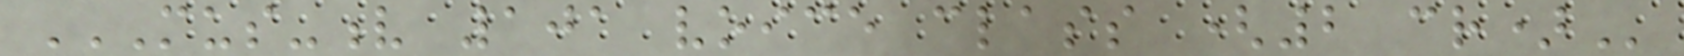MUS-V 101 VOICE CLASS (2 CR)
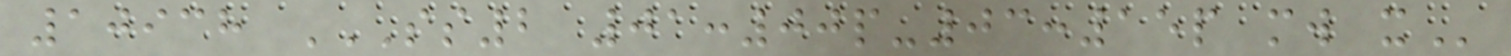10938 SS2 01:00P-03:15P MW IT
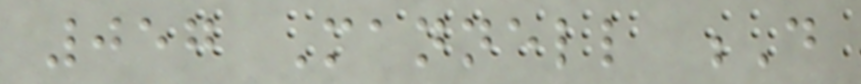057 Mannell D
